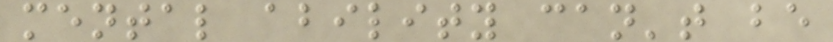mental ability can't be
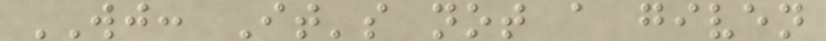WJ: It's not a given
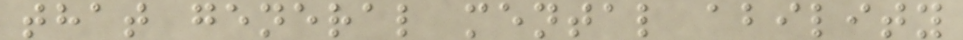that general mental ability
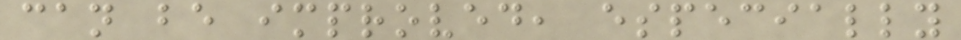can be improved, especially
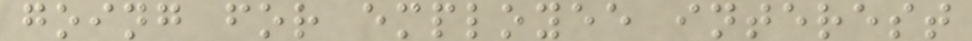going for employee interest
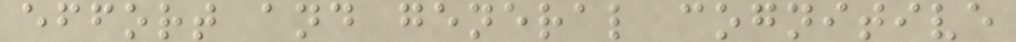effort and general cognitive
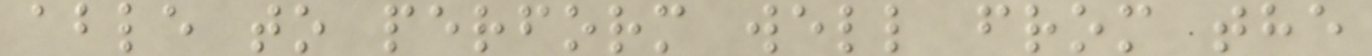able to perform well from the
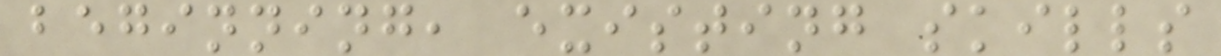beginning, existing skills
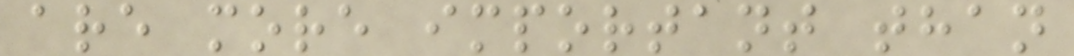are more important than
